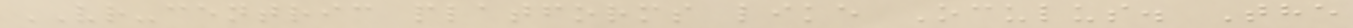VR-centric platforms like Oculus. The
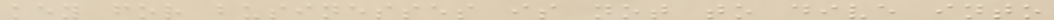key for businesses is not to dive into
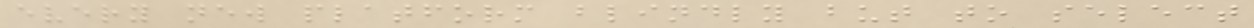every new platform blindly but to select
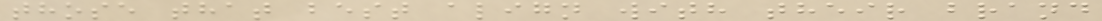those that best align with their brand
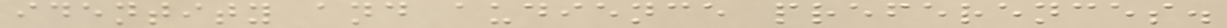identity and audience preferences.
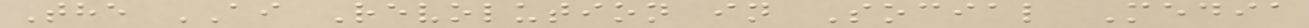The AI Revolution in Social Media
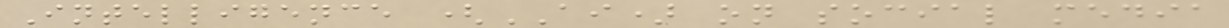Intelligence (AI) on social media
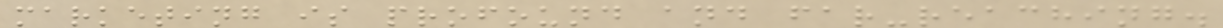marketing is profound and far-reaching.
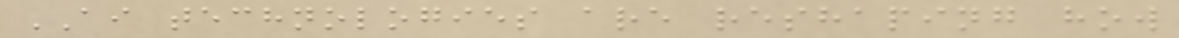AI technologies are reshaping how
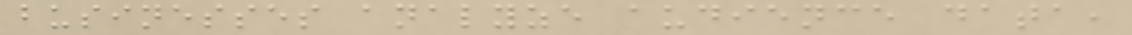businesses analyze audience data,
